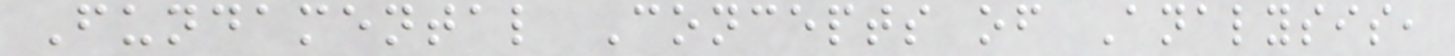Fundamental Concepts of Analysis,
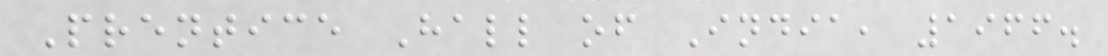Prentice Hall of India, 1966.
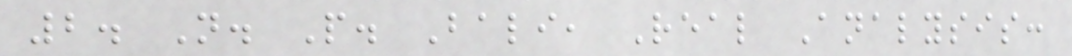2. N. P. Bali, Real Analysis:
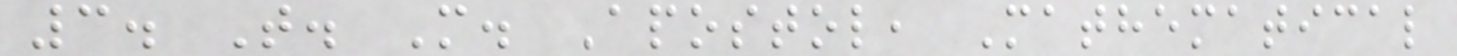3. T. M. Apostol, Mathematical
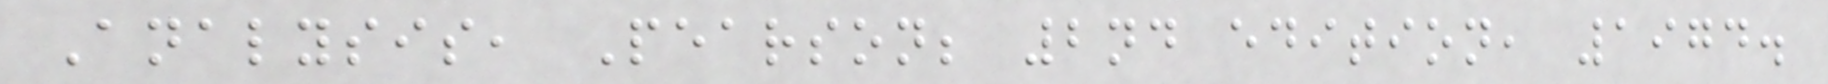Analysis, Pearson; 2nd edition, 1974.
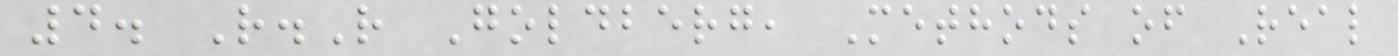4. R.R Goldberg, Methods of Real
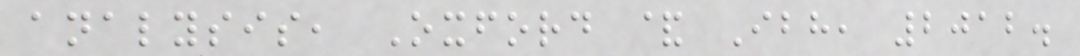analysis, Oxford & Ibh, 2012.
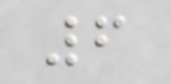6
